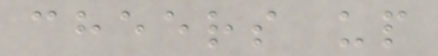cheers up
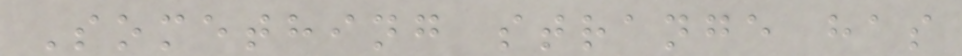Something strange has
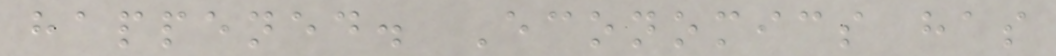happened. Economics has
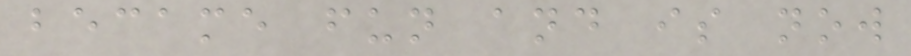became fun and is now
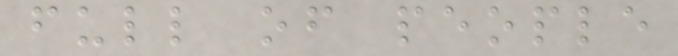full of people
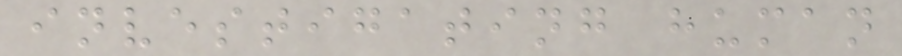investigating human
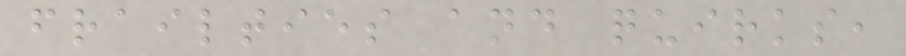frailties and quirks,
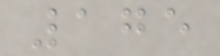175
